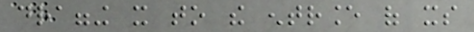dragging it to the entrance of its
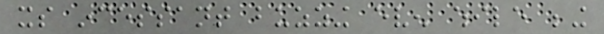its incessant buzzing even while being
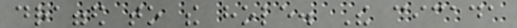dragged to the hole. The cicada
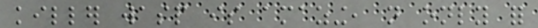killer wasp is amazing, not only for
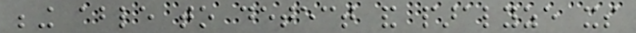being able to detect and paralyze its
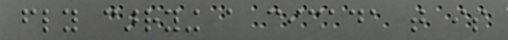fly carrying a cicada that is
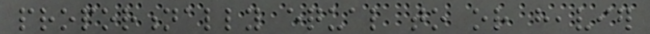proportionally equal to or heavier
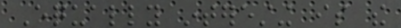Equally interesting is the
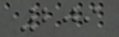209
